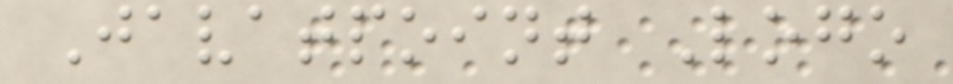Javatpoint Logo
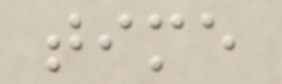time
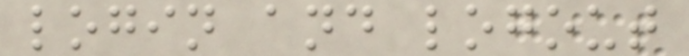login and logout
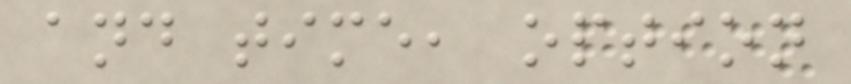and time, option
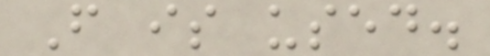F is used.
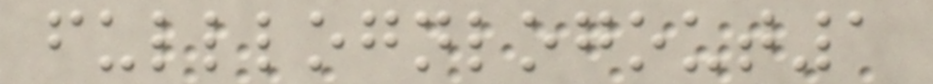fulllognlogout1
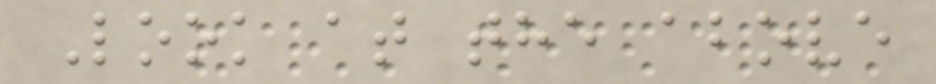Look at the above
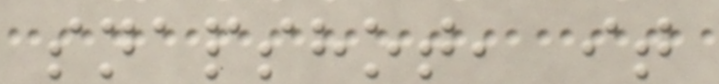snapshot, it
